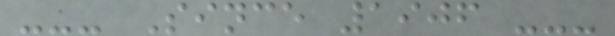--- Since 1906 ---
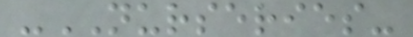-NURSERIES-
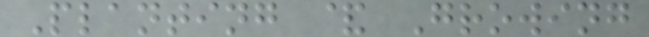Planting & Growing
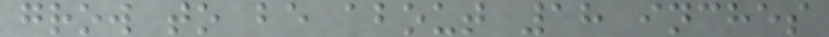grow to be about 18 inches
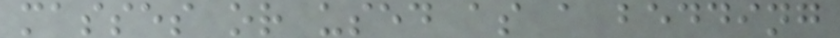masses or used as a bedding
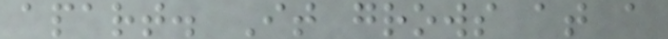apart. It grows at a
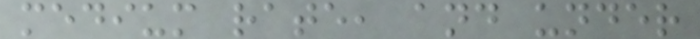medium rate, and under
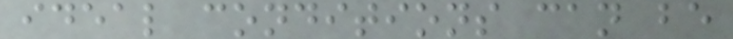ideal conditions can be
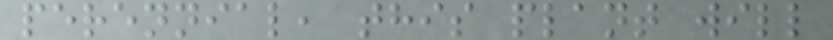perennial, this plant will
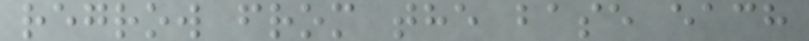regrow from the base each
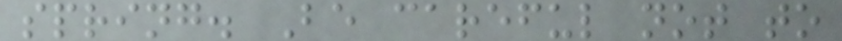spring. Be careful not to
